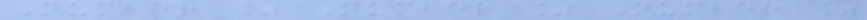Number % Number % Number %
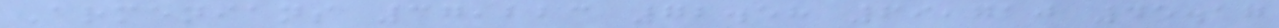Armenians 37,223 72.58 69,710 45.17
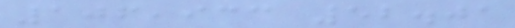106,933 52.01
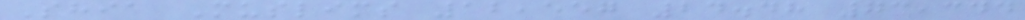Shia Muslims 12,557 24.48 73,344
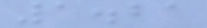1.21
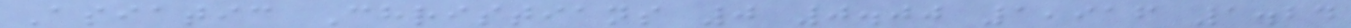Asiatic Christians 0 0.00 1,916 1.24
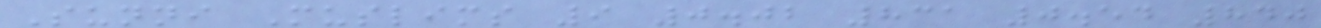Sunni Muslims 9 0.02 831 0.54 840
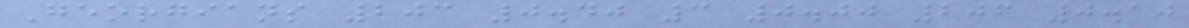Georgians 203 0.40 3 0.00 206 0.10
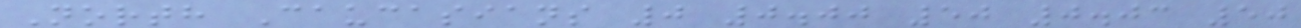North Caucasians 0 0.00 50 0.03 50
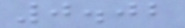0.02
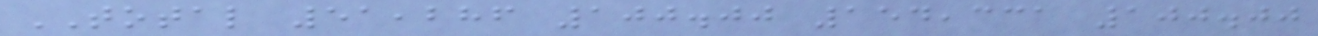TOTAL 51,286 100.00 154,331 100.00
